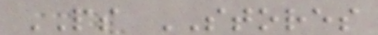PS STORES
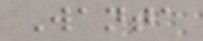Wanta
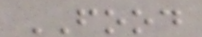FOOD
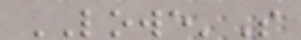LOWE'S
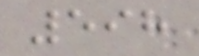598
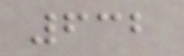632
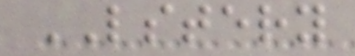LSTERY
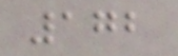172
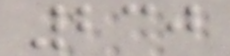230
